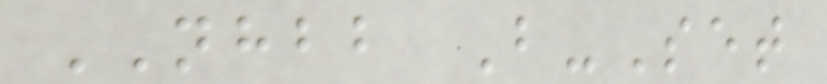NHBB B-Set
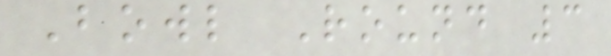Bowl Round 3
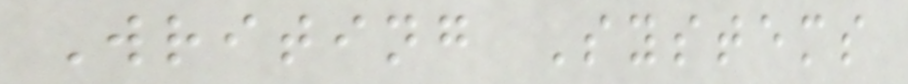Writing Systems
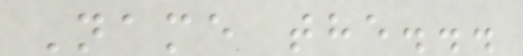Name the...
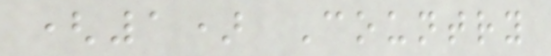(1) Country
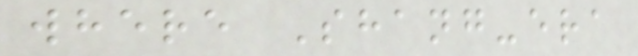where Shang-era
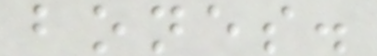bones.
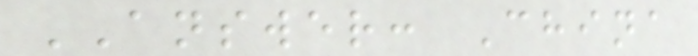ANSWER: China
